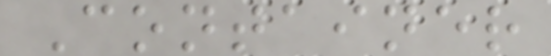Container
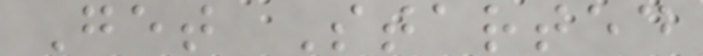Get Started
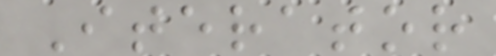Iterator
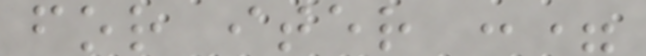for iter :=
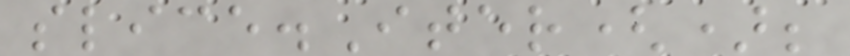slice.Iter();
